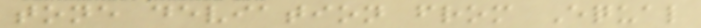tone deviation from Equal
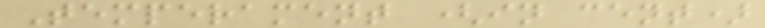Temperament (in cent)
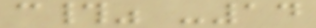c#" -14
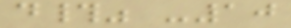d#" -10
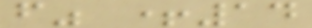f" +14
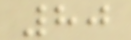80
